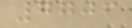7706
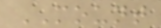MOUNT
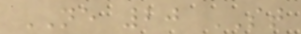NE 20 ST
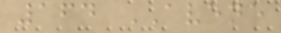164 AVENE
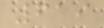619
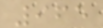965
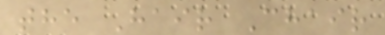the Hair Chair
